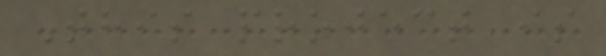This project is
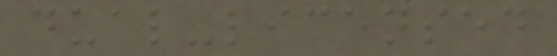dual-licensed
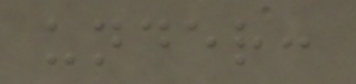under:
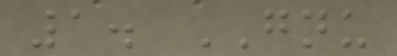1. GNU
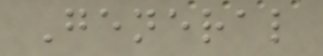General
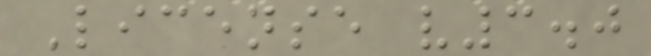License v3.0
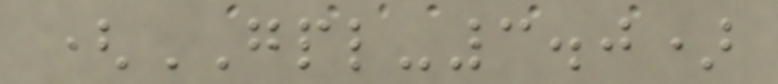(GPL-3.0)
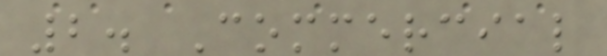2. Commercial
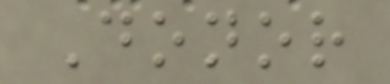Donor
